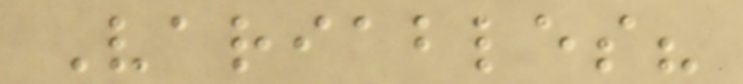Variables?
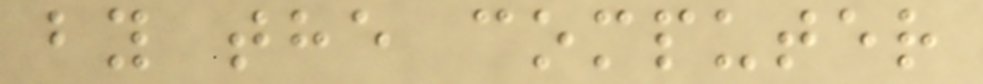by the computer
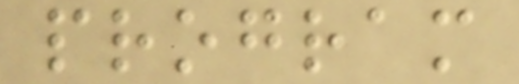program
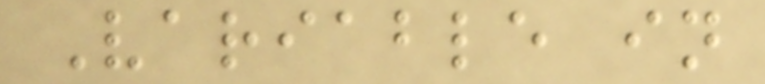Variable in
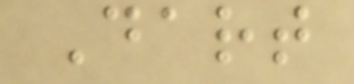Dart
